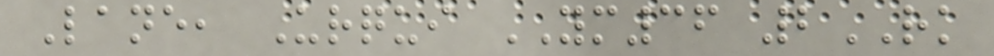Lane, Urqui YM36 2RK
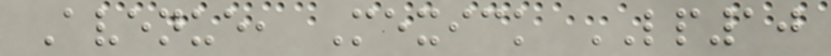Avenue, Mexick LP10
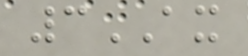3AX
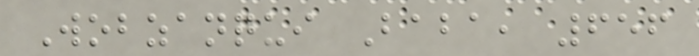Wobzanqui Baba, 656
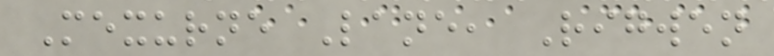Mexurne Lane, Rigwen
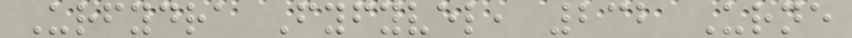Urfydra Fyfyvel, 232 Urne
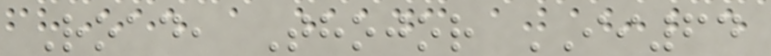Road, Thojor II64
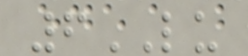6LU
